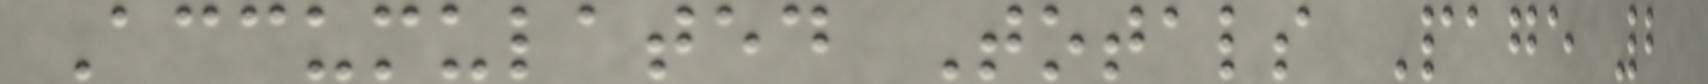Accumulated Totals Page 2
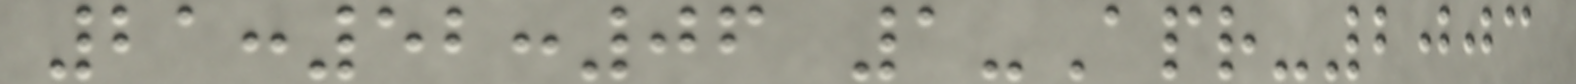21:52:06 1-Apr-2003
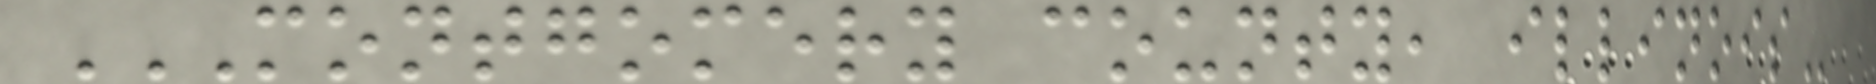MONTGOMERY COUNTY, ILLINOIS
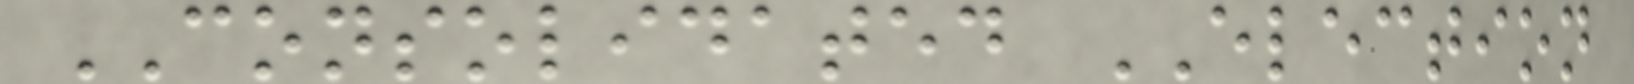CONSOLIDATED ELECTION
